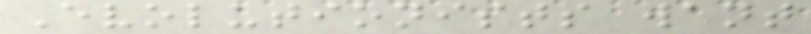Evolutionists want
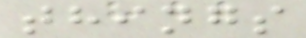things
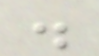.
